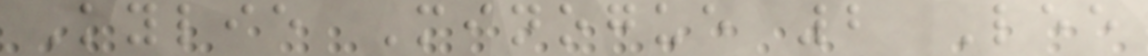Kylie Minogue 2 Lee
